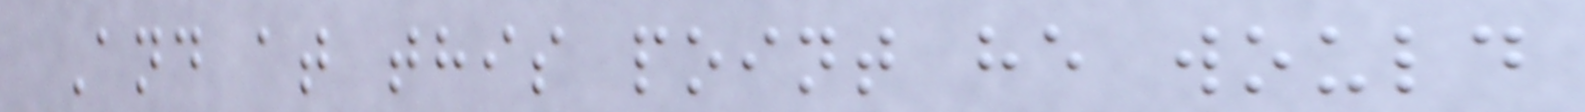And at this point he would
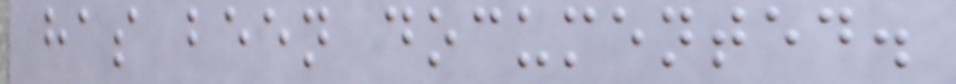has been documented.
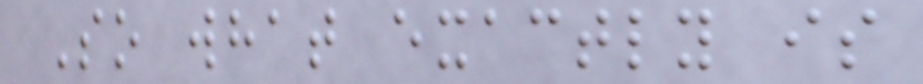So what exactly is
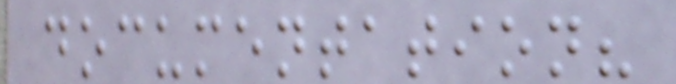documentation?
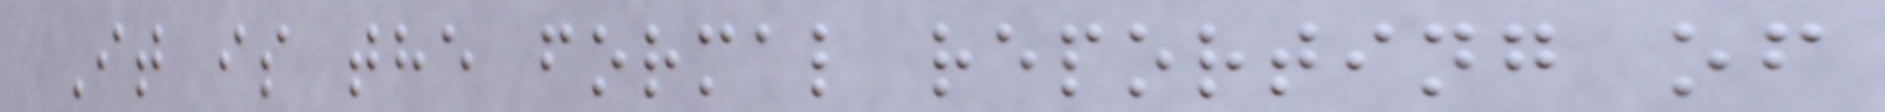It is the formal reporting of
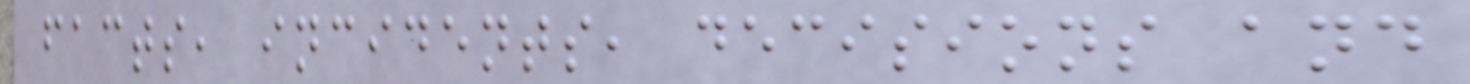facts, incidents, decisions and
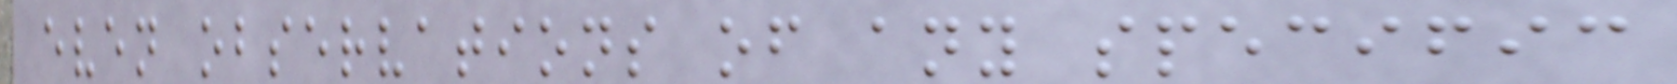even observations of any specific
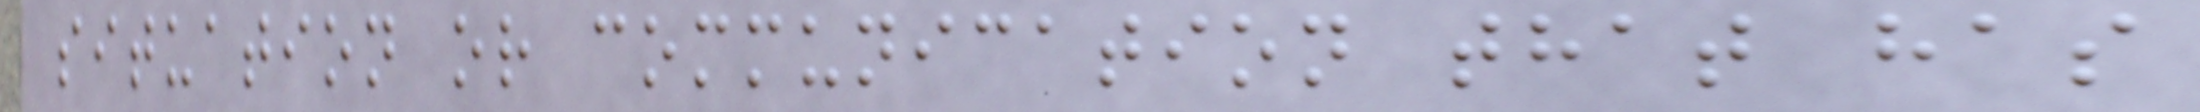situation or communication that has
